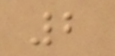2
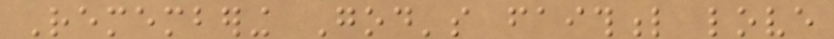Remembering God's faithful love
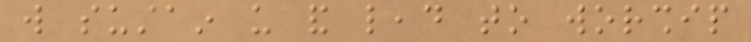will sustain us and lead to worship
